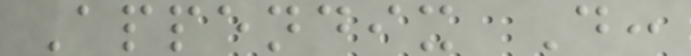Appendix D:
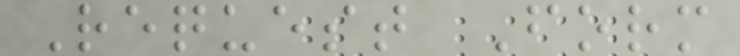Request Form
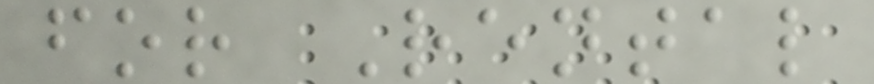for Rental
